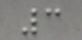3
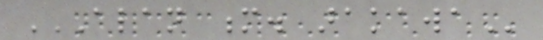ALAN M. ARAKAWA
